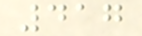417
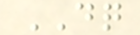DQ
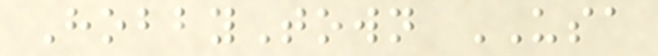HobbyTown USA
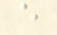e
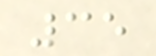35
